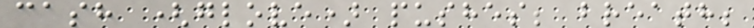cash (glove) pushes; breath;
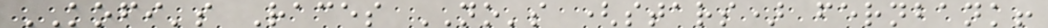KOFI's Races NO's (stars) fernbank!
